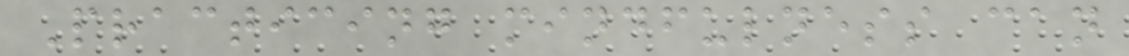Practicing mindfulness can
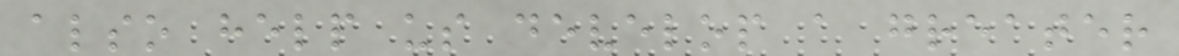also help us develop a greater
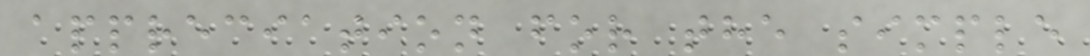appreciation for the simple
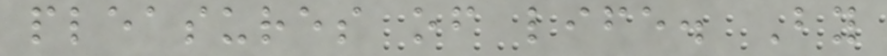pleasures of life. By
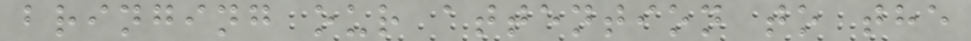bringing our attention to the
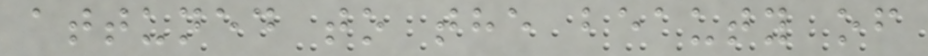attuned to the beauty of
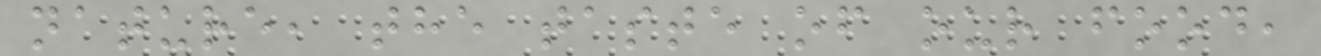nature, the taste of our food,
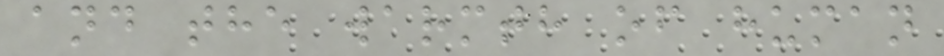and the warmth of human
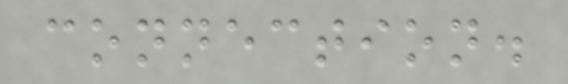connection.
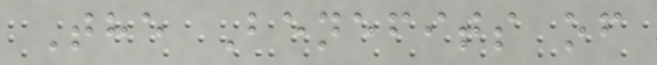The Benefits of
